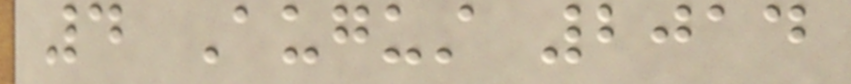4 August 2014
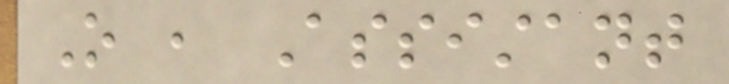O , Assistant
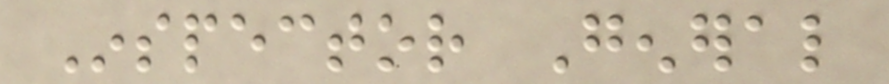Inspector General
